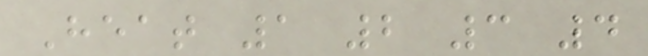Heat 1 2 3 4
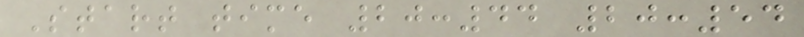Start time 20:44 20:54
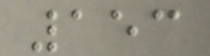153
